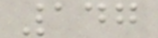147
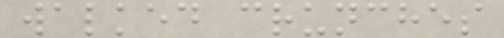walked crunches
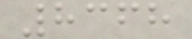8368
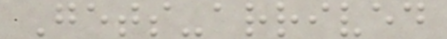Gets-arrived
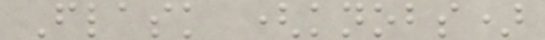Flask (knobs)
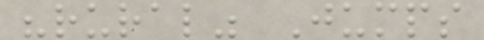"rural" Jumps
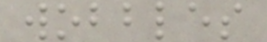wobbles
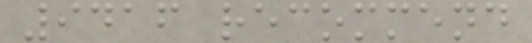9416 recommend
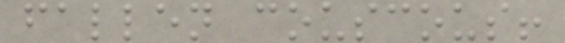fallen couscous!
